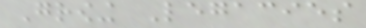Growing Legacies
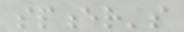spencer's
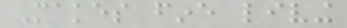Makes fine living
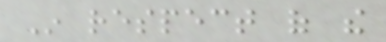In respect of the
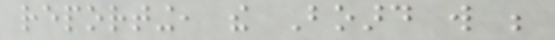reporting, the Board will be
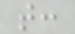that:
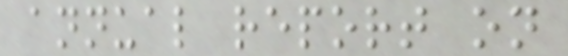annual report on
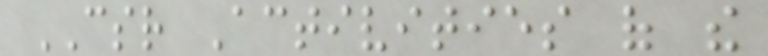CSR Activities of the
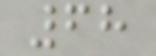68
